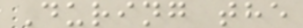During the
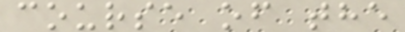course of the
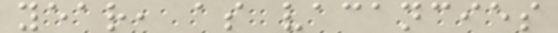year, as vacancies
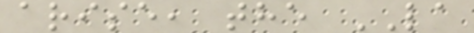arise, the LA
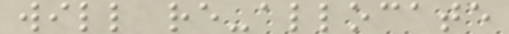will re-allocate
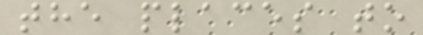the places to
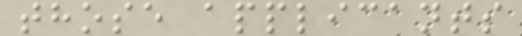those applicants
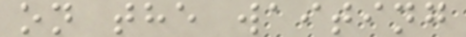on the waiting
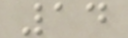14
